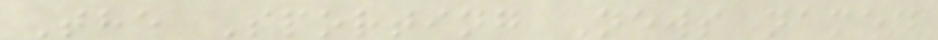The Sporting News named
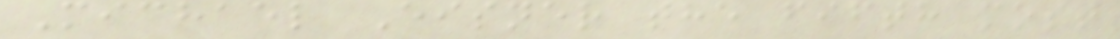Michael Eisner the fifth most
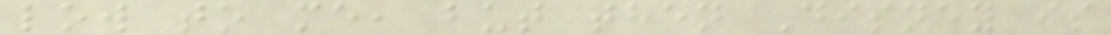low to me, but then Disney is
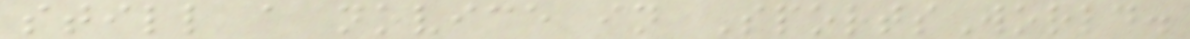still a novice in SportsWorld.
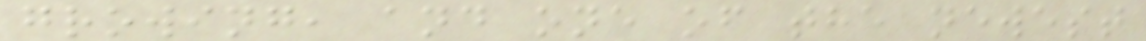growing, and one of the newest
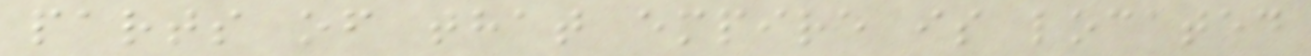parts of that empire is located
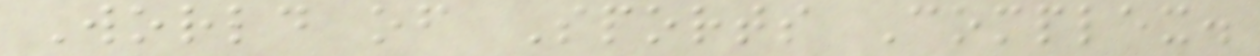World of Sports Complex.
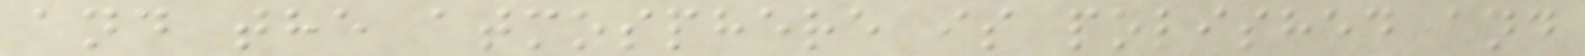and the atmosphere is polished and
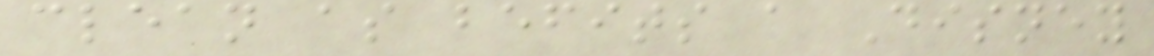clean as befits a Disney
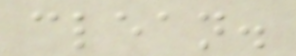clean.
